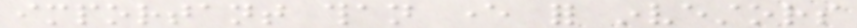important than ever for investors
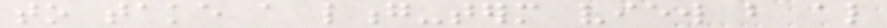to take a long-term view but also
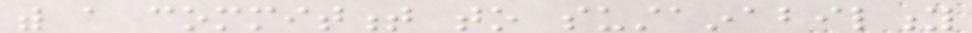with a commitment to sustainability
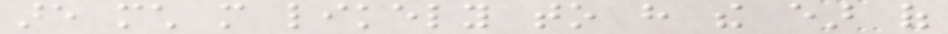are much more likely to have the ear of
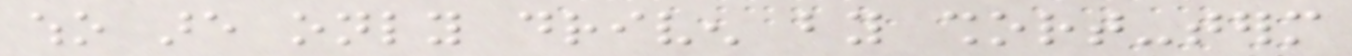who are only driven by short-term
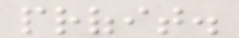profit.
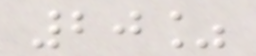20%
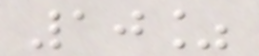10%
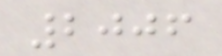2006
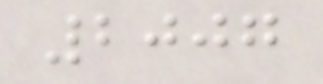2007
